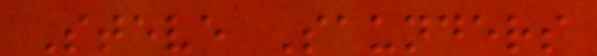Steve Saunders
